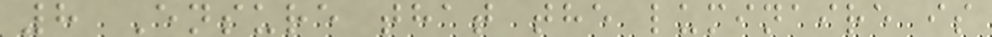8 Ensure that the luminaire is
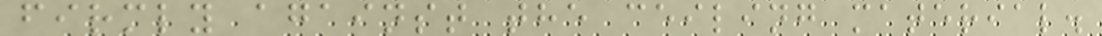firmly against the ceiling material.
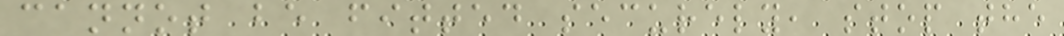cannot be fitted securely, stop the
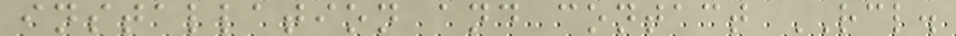installation and contact RCL.
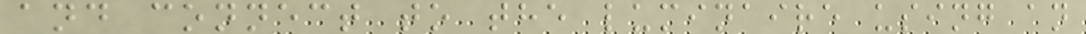and connect to the luminaire using an
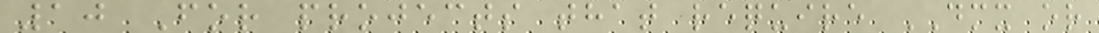10 For projects that require DMX or
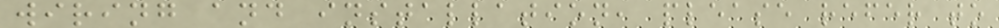wiring and installation, please refer to
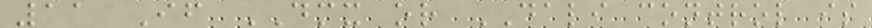11 If DMX or DALI control is
